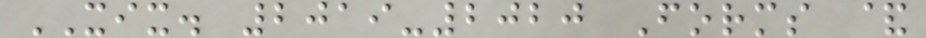XIX. 2019-2020 Forms &
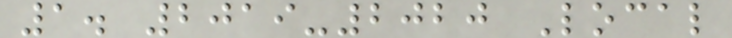1. 2019-2020 Local
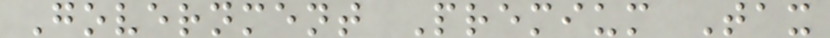Government Premium Tax
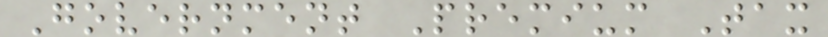Government Premium Tax
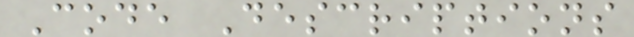Code Descriptions
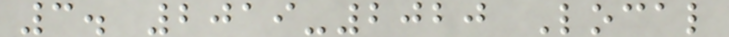3. 2019-2020 Local
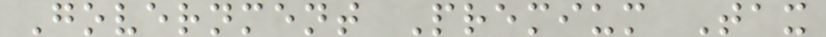Government Premium Tax
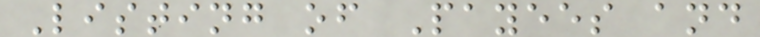Listing of Payees and
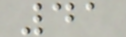41
